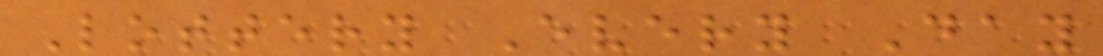Lottery Every Day
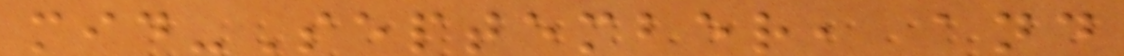mid-September, and
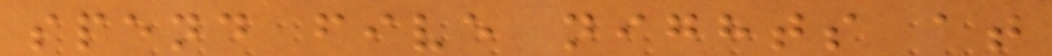spend five nights at
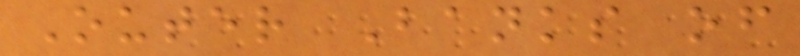Outer Banks of
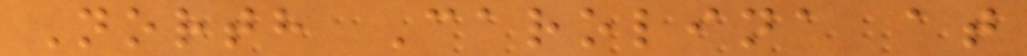North Carolina at
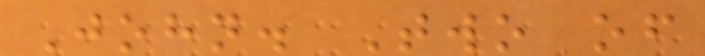John. Two of
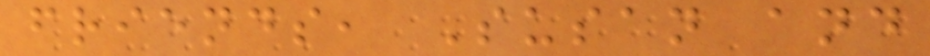friends, Susan and
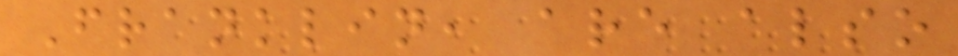Franklin, are also
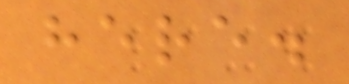here.
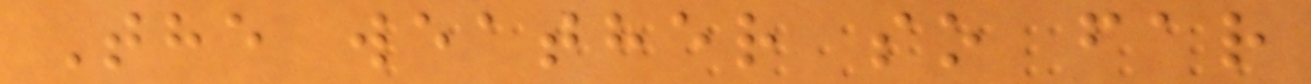The weather so far
